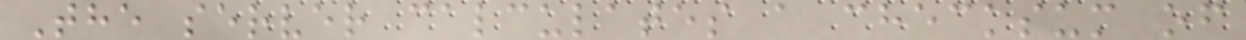The server calculates a checksum of
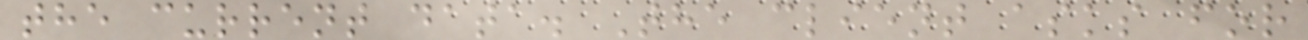the current data. The client asks for
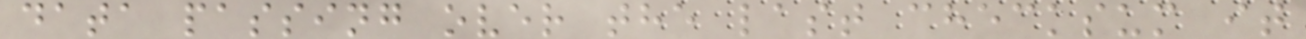data passing over the last checksum it
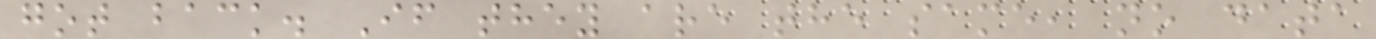got back. If they are the same, no data
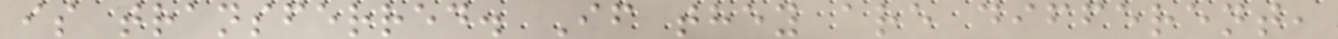is transferred. If they are different,
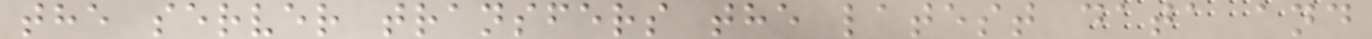the server transfers the latest data and
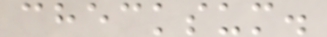checksum.
